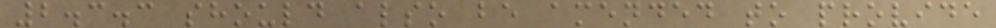2.3.3 should also be amended to provide
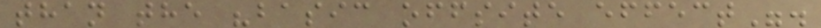than the "basic offsite effect".
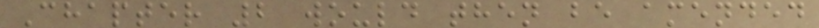Chapter 2 would then be amended
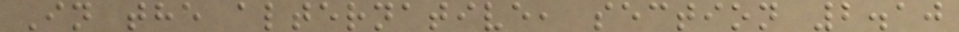In the alternative, section 2.10
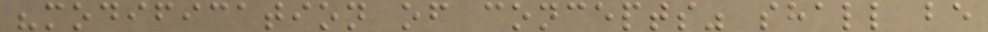"modification of concepts" shall be
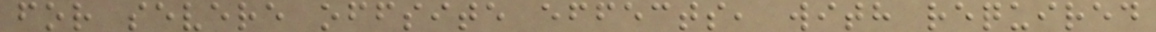for severe offsite effects, with required
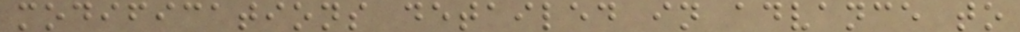modifications detailed in advance to
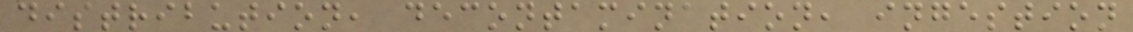distribution, decontamination, ingestion
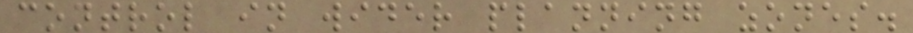control in wider planning zones.
